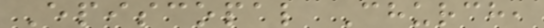Episcopal Church,
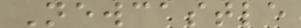Newcastle
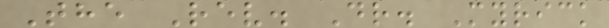The Rev. Dr. Myrick
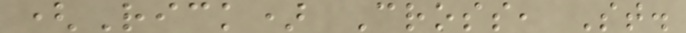(Rick) Cross, St.
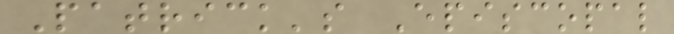Patrick's Episcopal
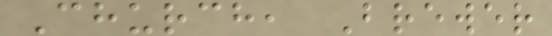Church, Brewer
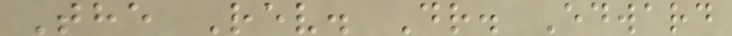The Rev. Dr. Edward
